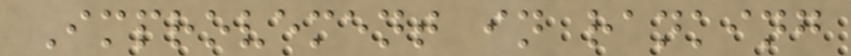Improvement in ranking
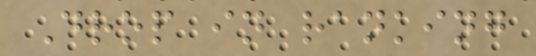Drop in ranking
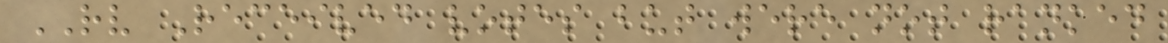RV Received votes but were not ranked
